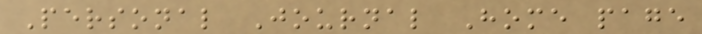Personal Journal Home page
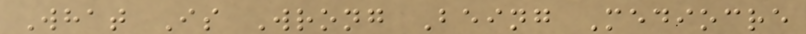What Is Wrong Being Mediocre
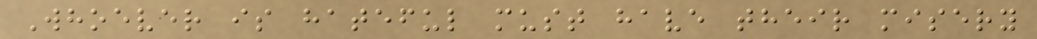Whoever is hateful must have their misery
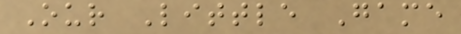Our Little Game
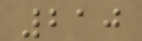210
